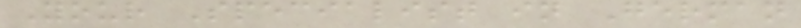Your Specialist in German
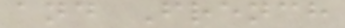and French
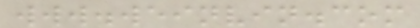www.weinvin.com
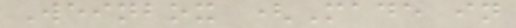Weinbox (Made in
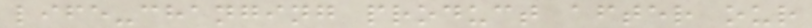life-changing product after our
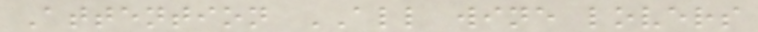Attention ALL wine lovers
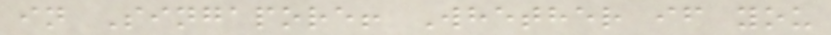in Singapore! Whether if you
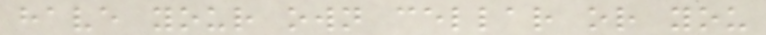have your own cellar or you
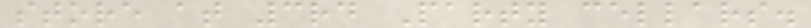store at 3rd Party cellars.
